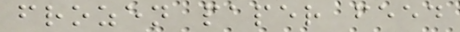frozen paper feed
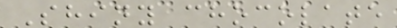Shiny chocolate
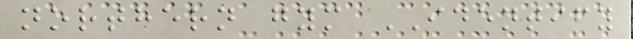northern gym IDENTIFY
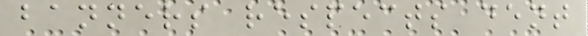banners respects dent
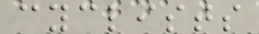cyclists
